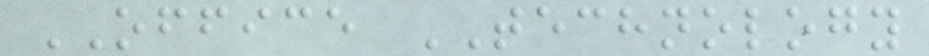OFFICE TECHNOLOGY
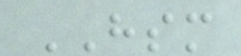HSM
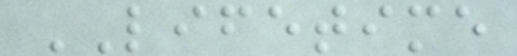LIFETIME
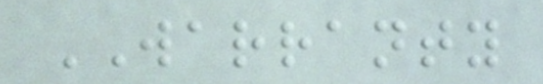WARRANTY
